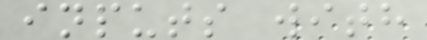inputs with
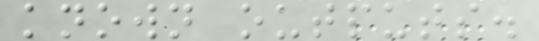known outputs.
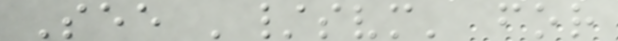See '/svm' for
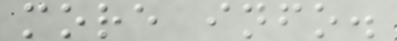more info.
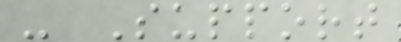- Support
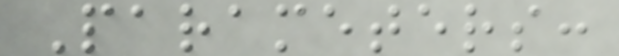Parameters:
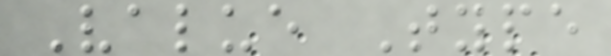Value Type
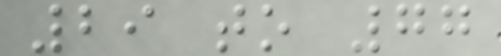29 to 77
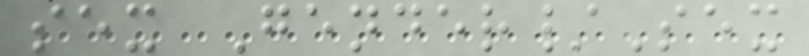sex Gender/Sex
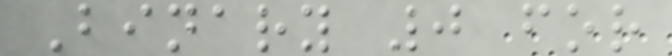Binary 0 for
